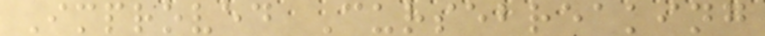Improved Cursebreaking
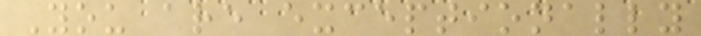You are exceptionally
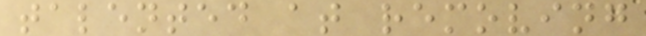talented at removing
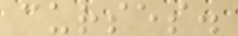curses.
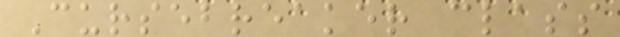Cursebreaker class
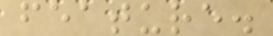feature.
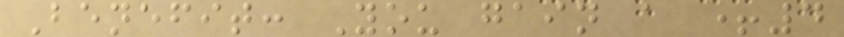Benefit: You gain a +4
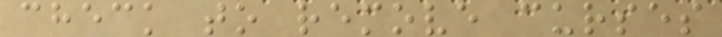check to remove curses
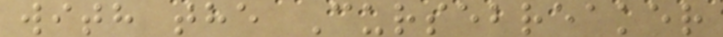with the Cursebreaker
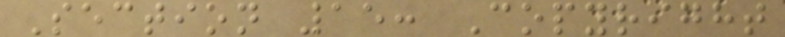Section 15: Copyright
